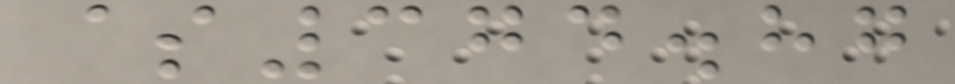$374.87
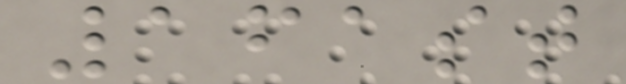161st
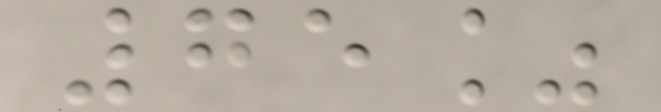75%
